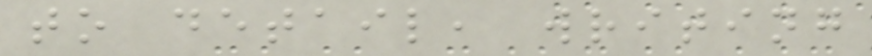to detail, writing
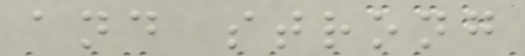and strong
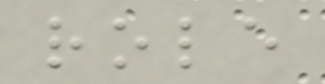role
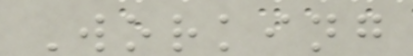Working
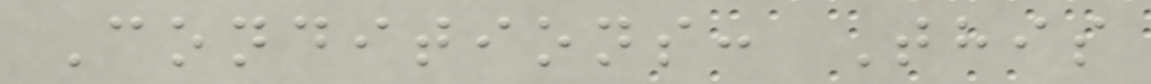Conditions: This
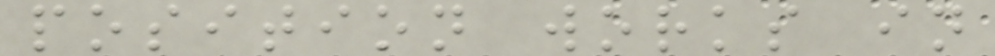position works in
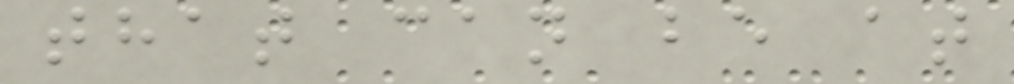that can be at
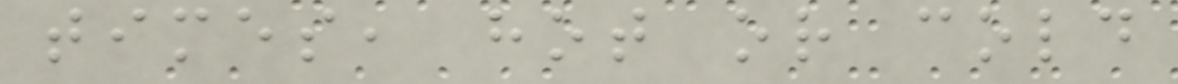times, hot or cold
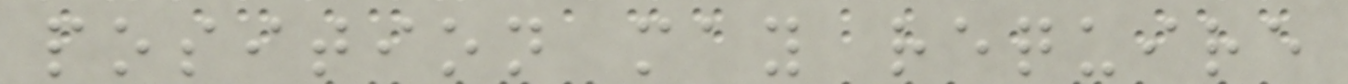position may require
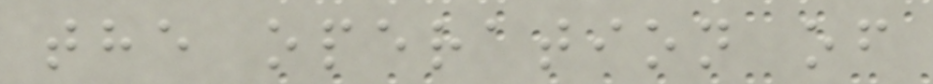the operation of
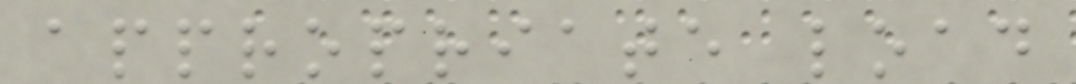appropriate load
